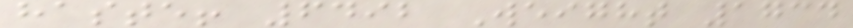haste! 6492 Weight 1734
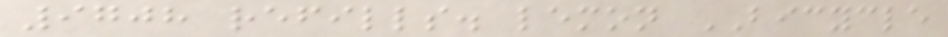9708 refills. lemon BICYCLE
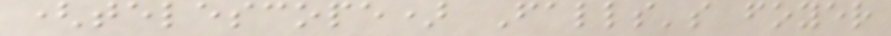(telescope) Falls's foyer
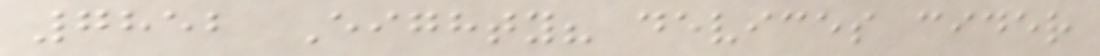7852 Eighty? devices cider
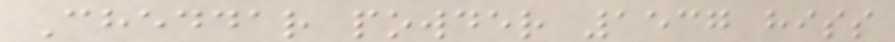Cheddar powder 1537 hiss
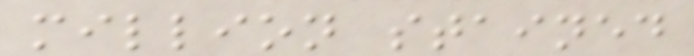million stained
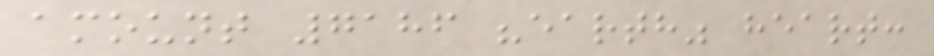amount 7186 "earth" heart:
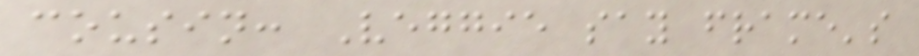cousin: Veggie say frame's
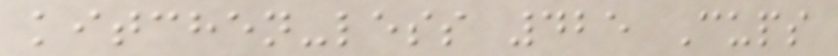kitchen-less 425 Cups
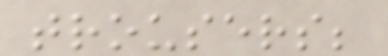trousers;
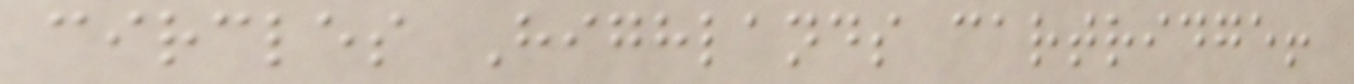circles Highlands cartridge!
